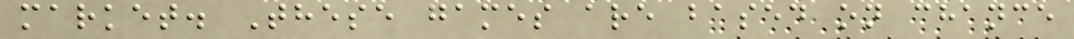market. These games are based on chance
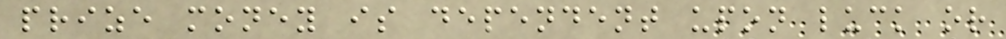prize money is dependent upon luck or
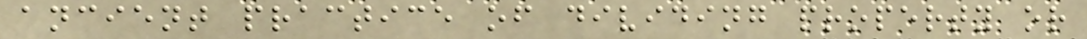ancient practice of dividing property or
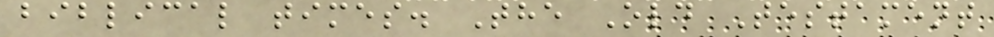biblical times. The Old Testament
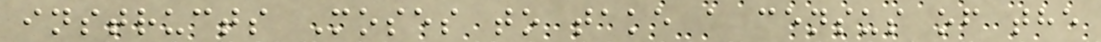instructs Moses to take a census of the
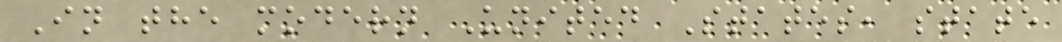In the modern United States, state
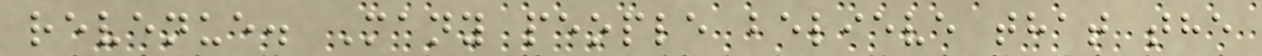revenue. Many people believe that the
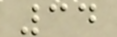34
